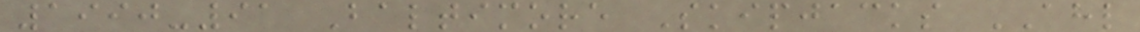1990-91 Baltimore Skipjacks AHL
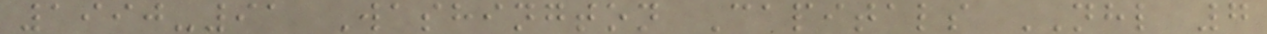1990-91 Washington Capitals NHL 7
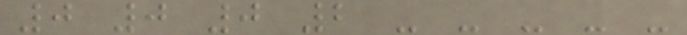0 0 0 2 - - - - -
